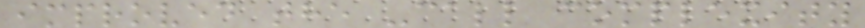improved the -call complexity
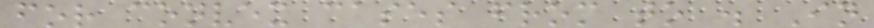for convex cases from to . In
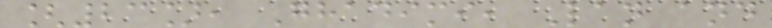[23], Ghadimi, Lan and
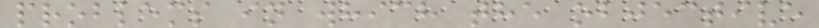problems in which the objective
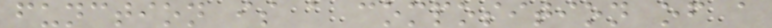function is a composition of a
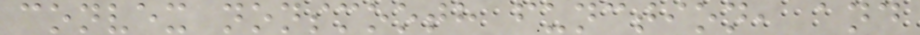convex nonsmooth function, and
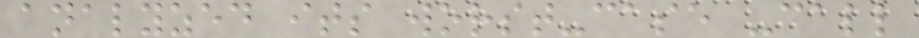analyzed its worst-case -call
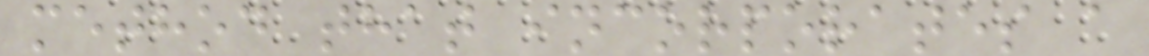method that incorporates a
